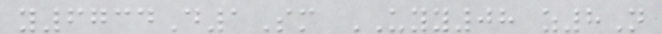y6734D1Sm UYY08 z8N
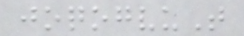joqogvuT
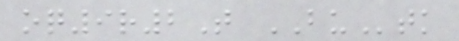oq9r2T BUtk
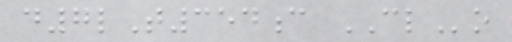d7lT354c CLo
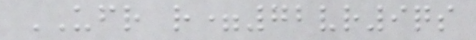UFR r=72vr9qs
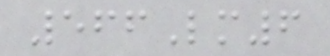566Lm6
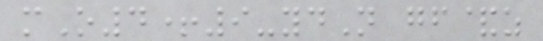mO4+9-ydN gf&z
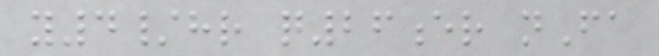y4/hr q26er nFa
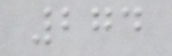274
